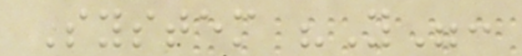System "Y":
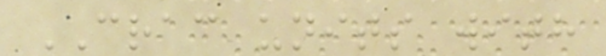CRAC units with
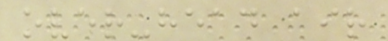over-head air
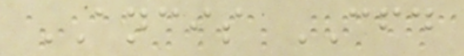ANCIS CFD
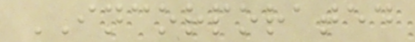INCORPORATED
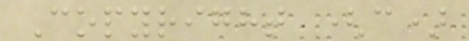Copyright (c)
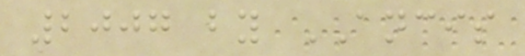2007 by ANCIS
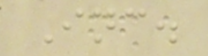Inc.
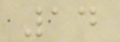14
